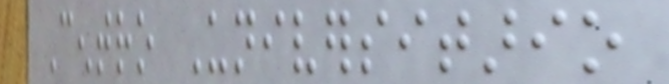Centro Universitario
